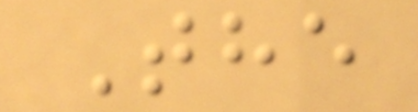The
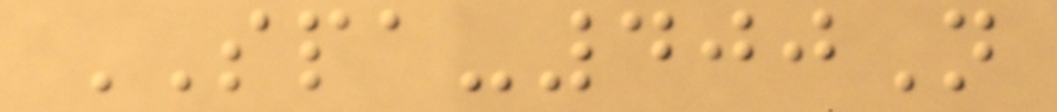SPA-400N
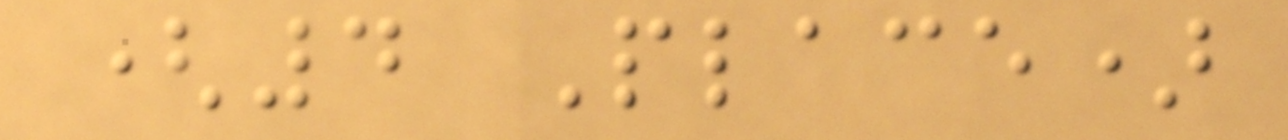(4 Place)
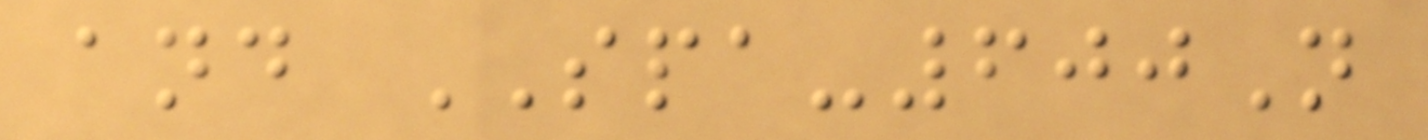and SPA-600N
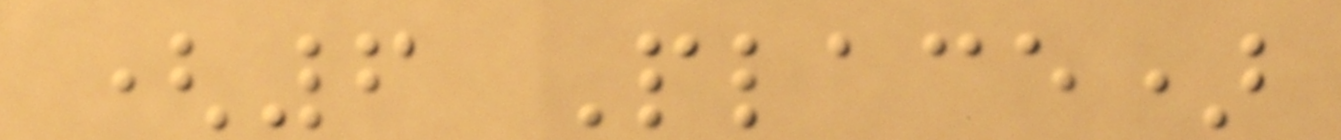(6 Place)
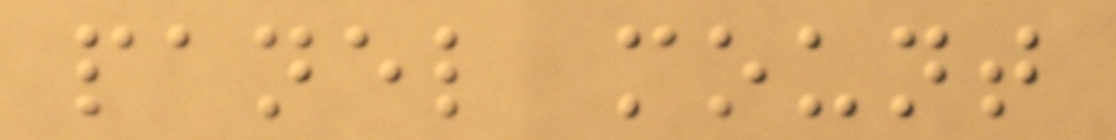panel mount
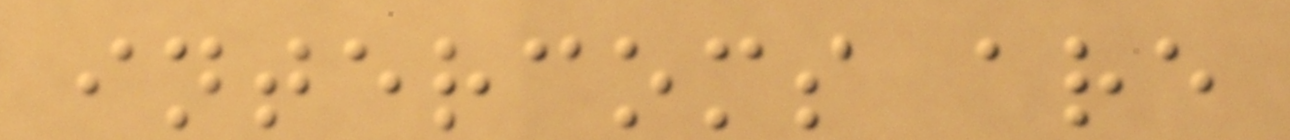intercoms are
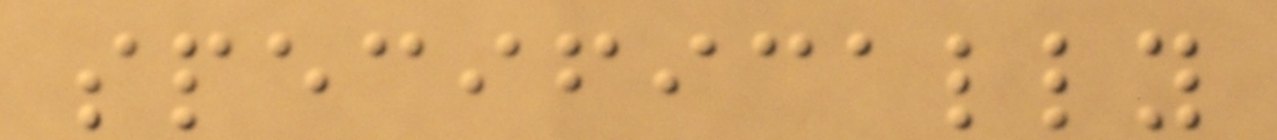specifically
